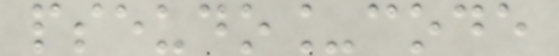pseudo_code
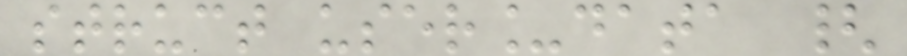struct user_data {
